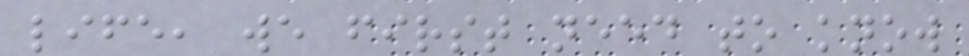life, we first need to know
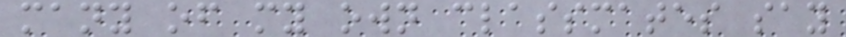many of my own classmates say
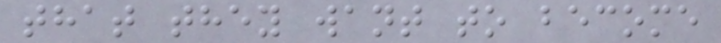that they want to become
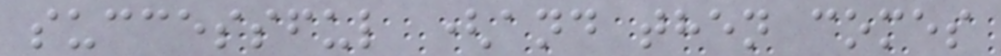successful (and then comes
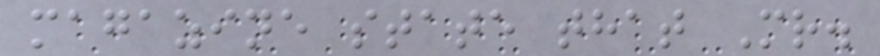magazine state that Mr.
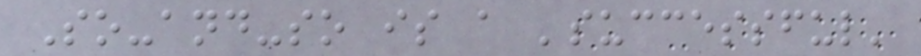So-and-so is a 'successful'
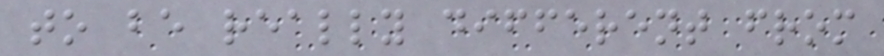to be really different from
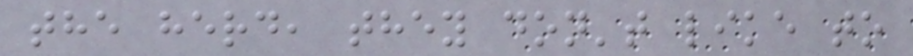the herd, they don't like to
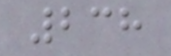238
